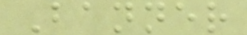Banner
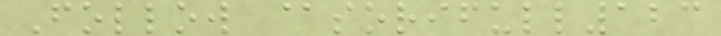Follow @sorifull123
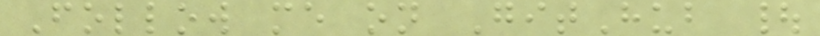Follow me on GitHub |
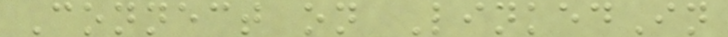Connect on LinkedIn
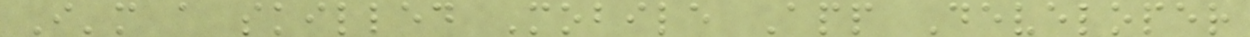I'm a skilled Mobile App Developer
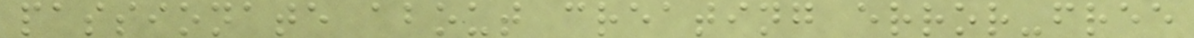passionate about creating error-free
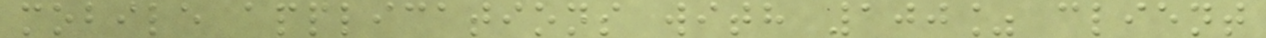mobile applications with 100% client
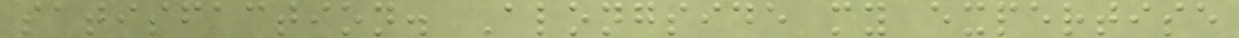satisfaction. Alongside my expertise
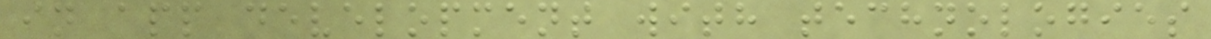in app development with technologies
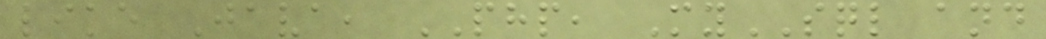like Java, PHP, MySQL and
